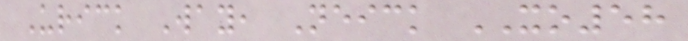Urick Way, Neick XO58
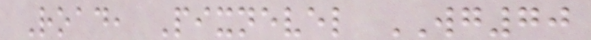Road, Pixnevel WG70
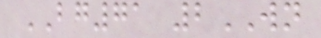BG71 2WN
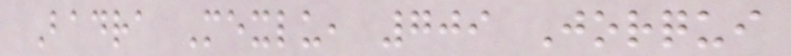Badra Mexlu, 709 Jorqui
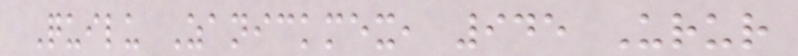Quilu Zanickmex, 945 Urur
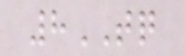8TQ
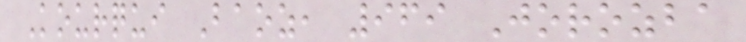Kourqui Baoz, 969 Jorozba
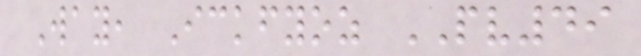Way, Ickfyoz PV49
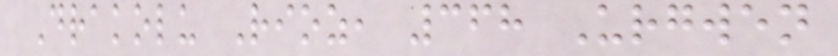Drakolu Rioz, 368 Urgwen
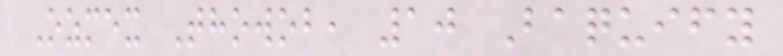Ozmex Thowob, 10 Baquify
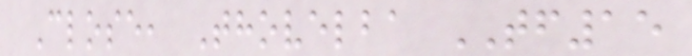Close, Thovelba TF15
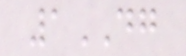1DG
